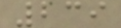239
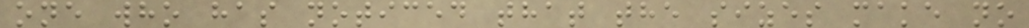one who has noticed that the sizes make no
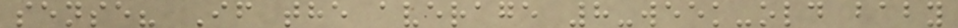sense? If the average 8-week-old baby
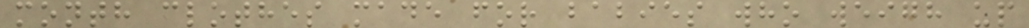month clothes made for babies who weigh up
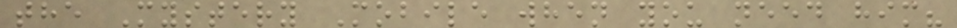the Mystery Mobile when you need him?
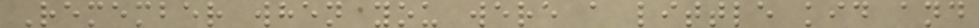Remember when you were a little kid and
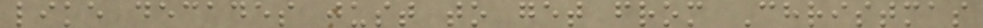like decades just to get from Christmas
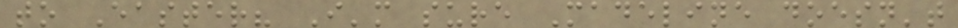to Easter? I'm sure Madeline doesn't
